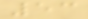53
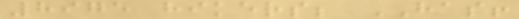8975 hikers; HAS!
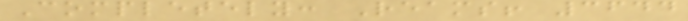Completely: Reams! 3644
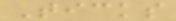Ticks
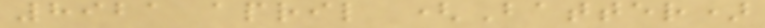8921 april (Batter)
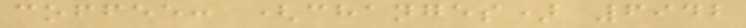coffee: (changes) 6942
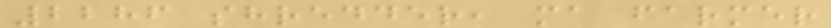2286 shredder, ma farmer
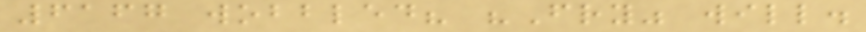6167 wobbled? "Fry" will.
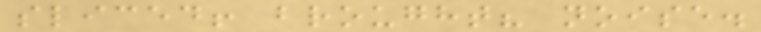sliced! brought? noise.
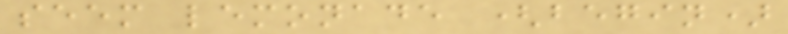seem lemonade (begin)
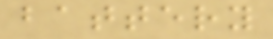battery
